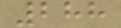288
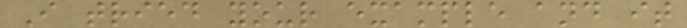I tried your example and it
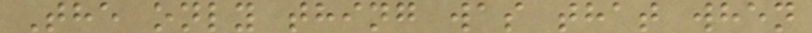The only thing was that when
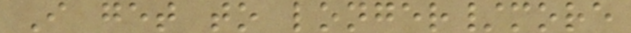I get to longer/more
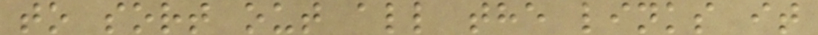to sort out all the links it
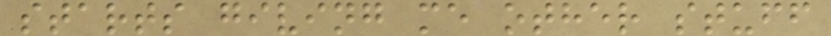starts giving me other stuff
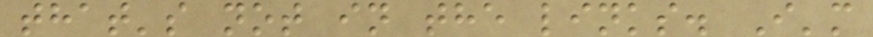that's not in the links. I'm
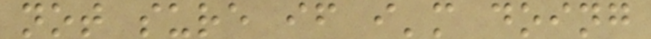not sure if i'm doing
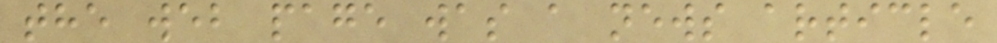the web page was a news article
